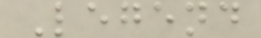Legend
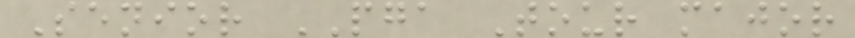Senior PGA Tour major
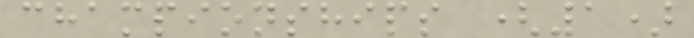championships (1)
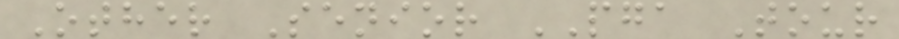Other Senior PGA Tour
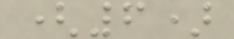(6)
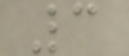3
